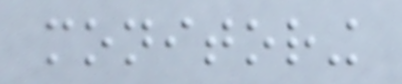monitoring
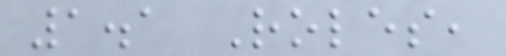1.1 Roles,
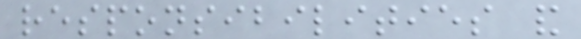responsibilities and
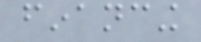financing
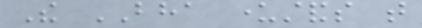The BHA understands that
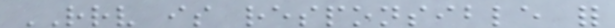RRV is responsible for
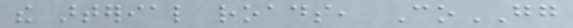the arterial roads, CoGG
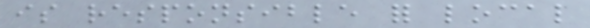is responsible for local
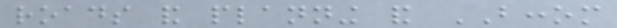roads and planning and BCCOM
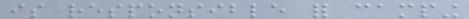is responsible for camping
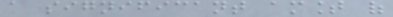a significant amount of
